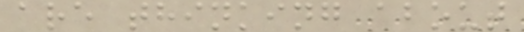are thinking about
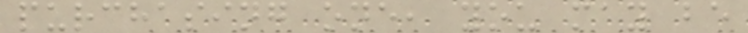purchasing one, you may be
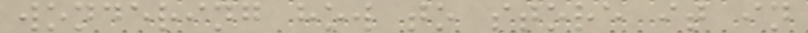wondering how to store it in
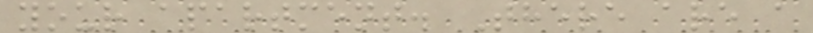your apartment. There are a
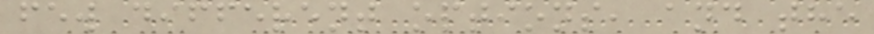few different options, and the
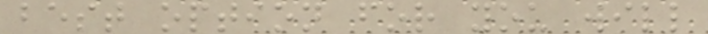best option for you will
